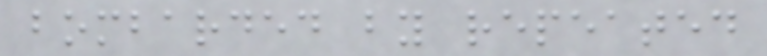bombarded by repeated
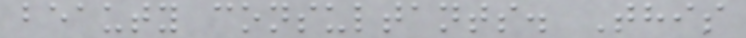beauty consultants. This
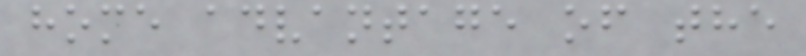home advantage of the
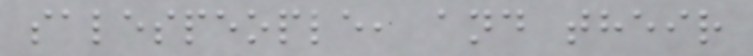salespeople, and their
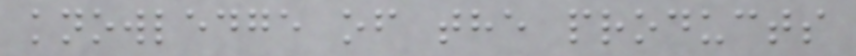knowledge of the products
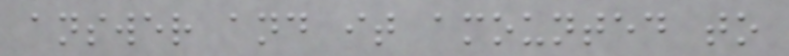answer and it amounted to
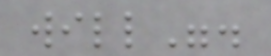will".
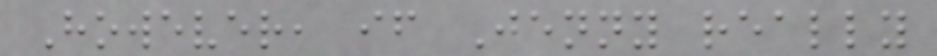However, if Jenny really
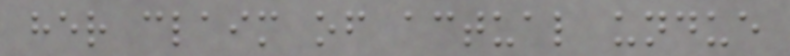her claim of actual undue
